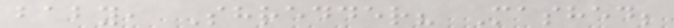baby, Shredder? Mashed;
